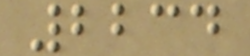2234
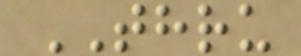THRU
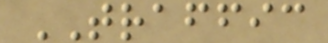TRAFFIC
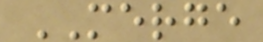MERGE
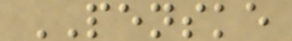PENSKE
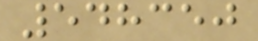548350
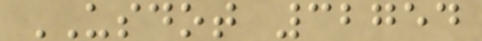USDOT 32754
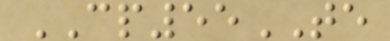CP55TE
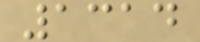1314
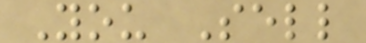You Sell
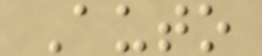Auto
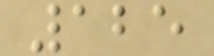125
